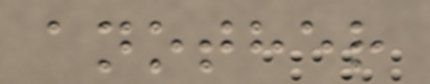another
